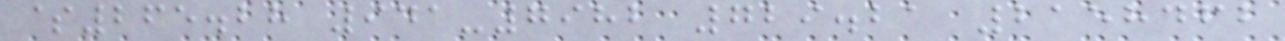$265.28 941-7982 729.21 2158462
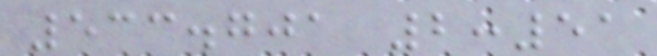533.701 2:51
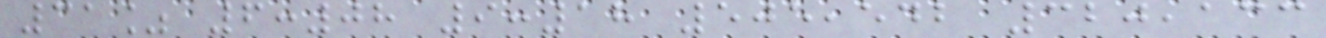31% 6:08 9:18 505,542 320,133
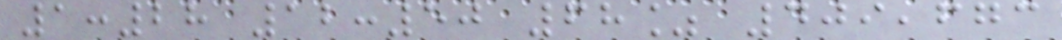1:28 12:50 68% 409,673
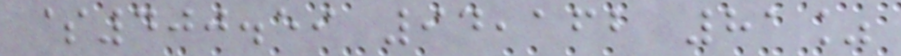$400.59 94,162 81%
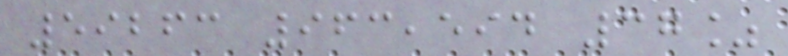59263 963,594 37%
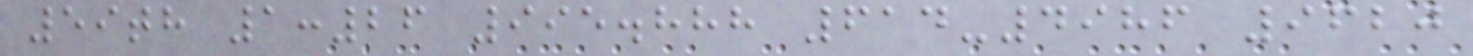59th 1:26 995.888 614-4986 9620
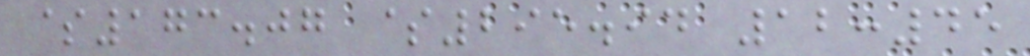$173.07 $295.94 12:45
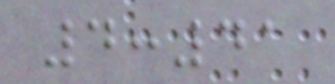4:41
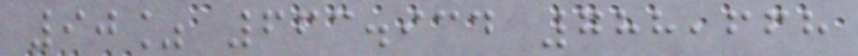90% 663.934 788,668
